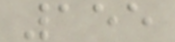155
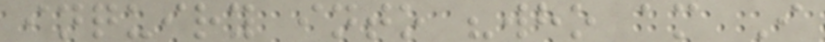inquiry into "who am I
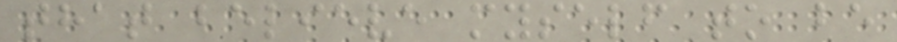that believe myself to be
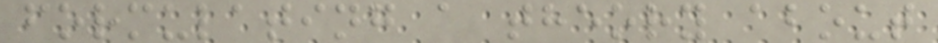formulating a theory about
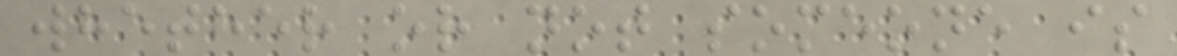whether or not someone is
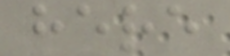here
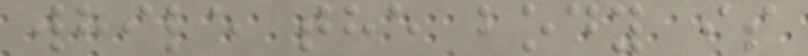while the body is
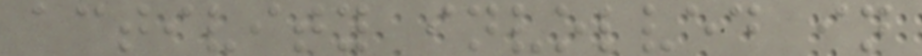activity involved in
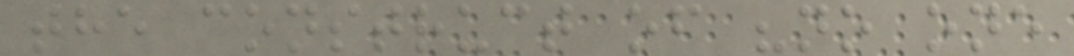the construct of "no one
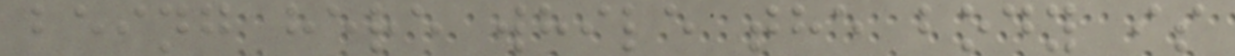being here while the body is
